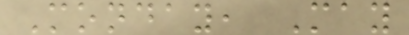Monday, May
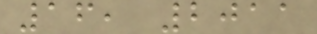16, 2011
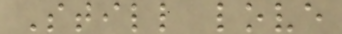Still love
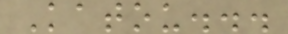Katou...
